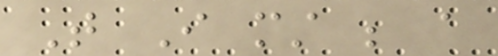That I must be a
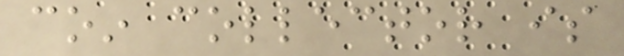coin collector is
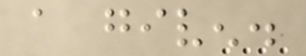a given.
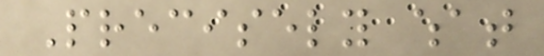Precisely what
